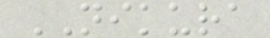NIKURA
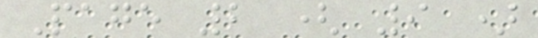Page 2 ( 9 )
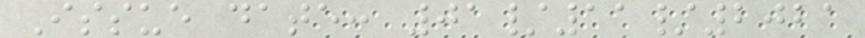Issue date: 01/11/2021
